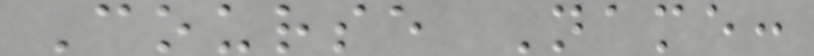Course Name:
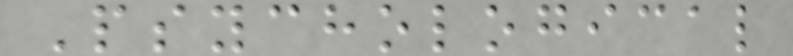Psychological
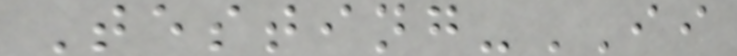Testing-II
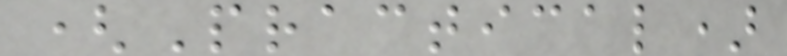(Practical)
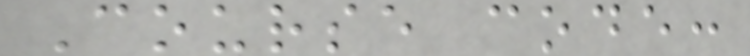Course code:
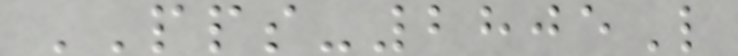PPS-2805L
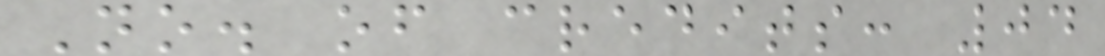No. of credits: 04
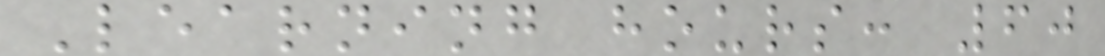Learning hours: 60
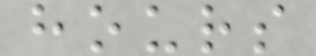hours
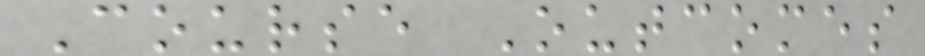Course Outcomes
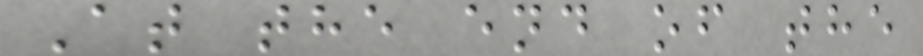At the end of the
